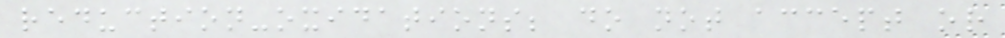reduction-oxidations; do not accept or
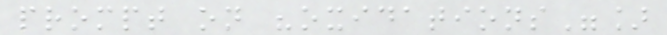prompt on "oxidations"]
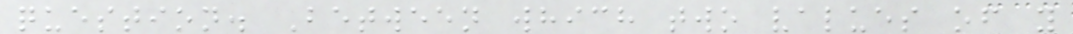question. Between which two values of y
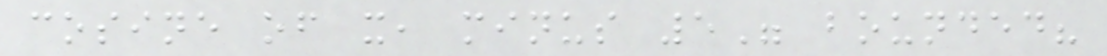cosine of x, minus 5" bounded?
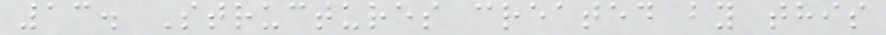13. Structures created by this
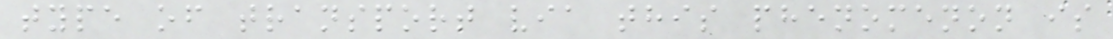type of transport via this phenomenon is
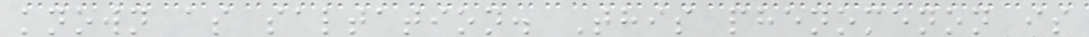known as saltation. This phenomenon is
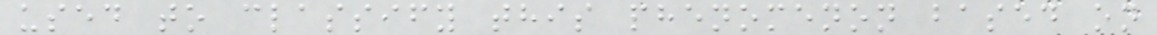used to classify this phenomenon based on
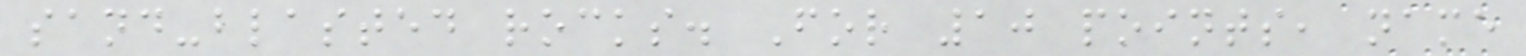sand-blasted rocks. For 10 points, name
